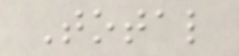Total
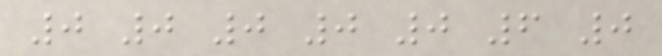0 0 0 0 0 6 0
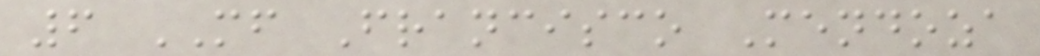6 MF Francisco Mendoza
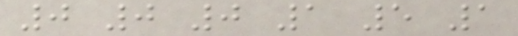0 0 0 1 5 1
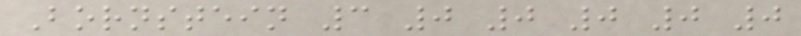Bornstein 3 0 0 0 0 0
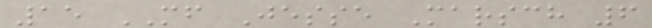15 MF Jesse Marsch 6
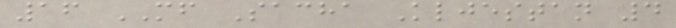16 MF Sacha Kljestan 4
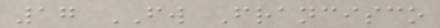17 FW Francisco
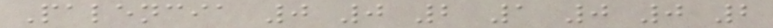Palencia 0 0 2 1 0 0 2
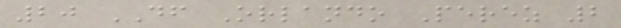20 DF Orlando Perez 2
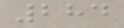284
